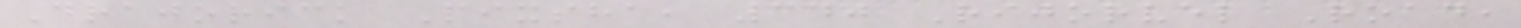Drajorick Pixsha, 340 Rijorvel Road,
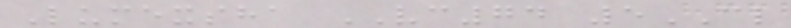Lumexsha VC74 5CL
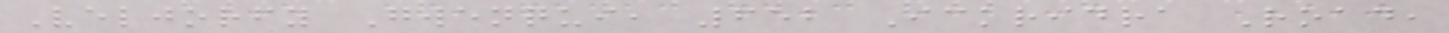Veljorfy Gwenqui, 652 Ickridra Road,
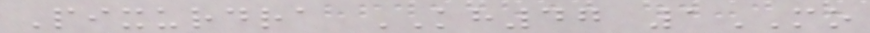Pixurdra KH47 1MO
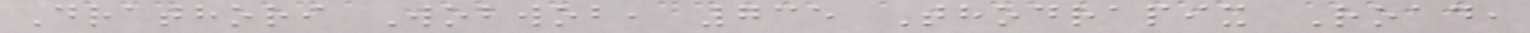Drathori Wobwob, 735 Thodrapix Road,
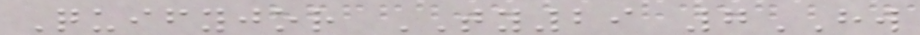Quifyjor TY29 7HW
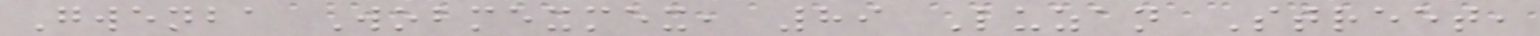Gwenba Wobmexmex, 89 Luzan Street,
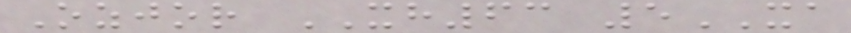Ozjor XH63 5XA
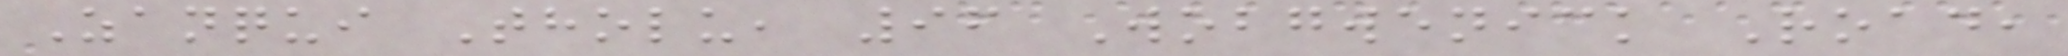Zanqui Tholu, 96 Wobgwenick Road,
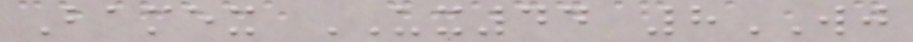Bamex UX44 8WJ
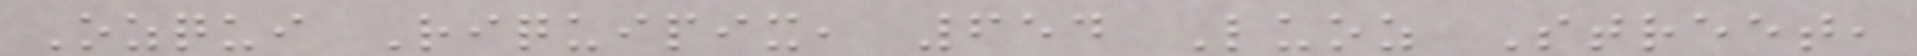Ozqui Riquipix, 654 Luoz Street,
